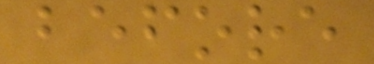before
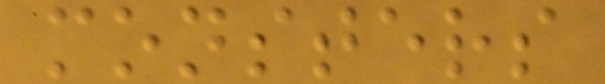monsters
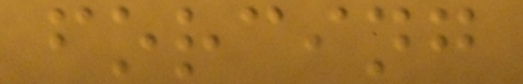forcing
